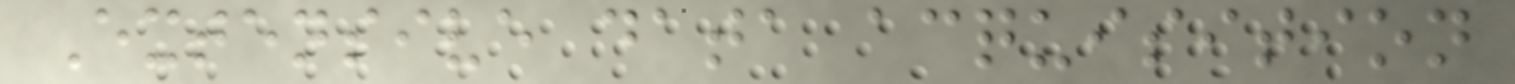Extensive data acquisition
